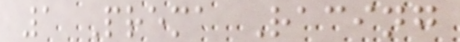1 Prema Racing
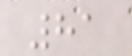81
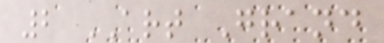2 ART Grand
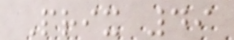Prix 49
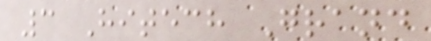3 Hitech Grand
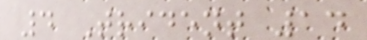4 Trident 14
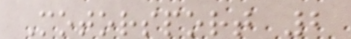Motorsport 2
